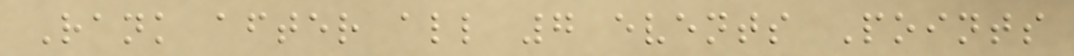Rank after all 7 events Points
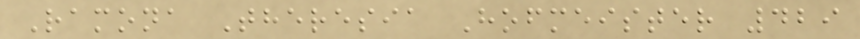Ramona Theresia Hofmeister 429
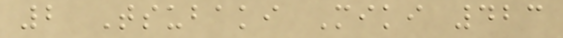2 Tsubaki Miki 423
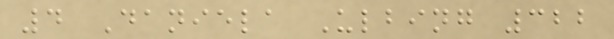4 Daniela Ulbing 322
